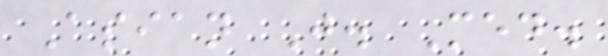Asian J. Med.
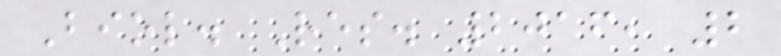Biol. Res. 2016, 2
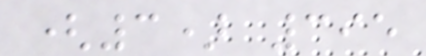(3) 395
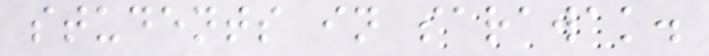students in sarawak.
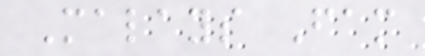Malays Fam
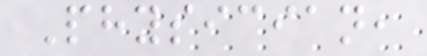Physician,
